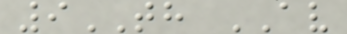9TH AV
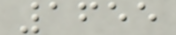1655
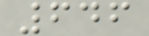646
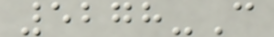5278-C
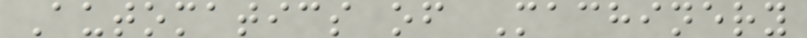Automatics of Machinery
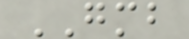GMB
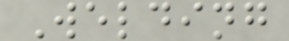Welding
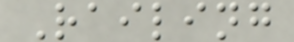Railing
